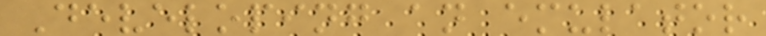Developing an emulator
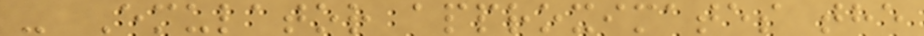- Emulator approximates the
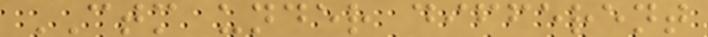CTM under different
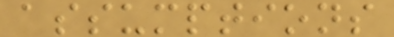assumptions
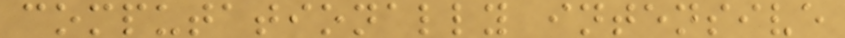computationally intensive
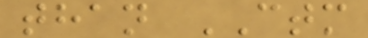than CTM
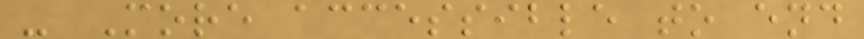- More accessible to end
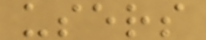users
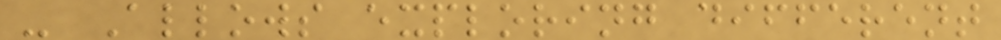- Allows exploring different
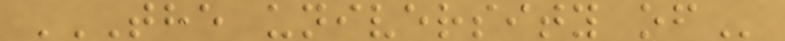THE UNIVERSITY OF
